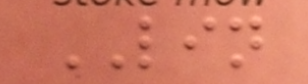LIN
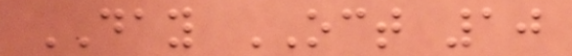DAY OCT 10
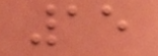15
